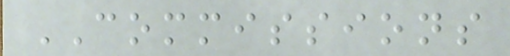COMMISSIONS
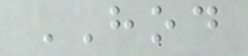HOD
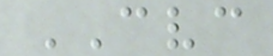CVC
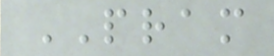PRAM
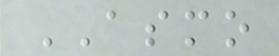ASMO
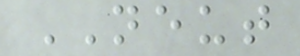NEUT
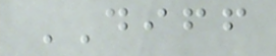DIFF
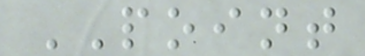POINT
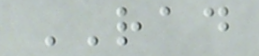RAD
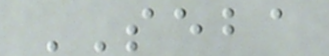SEBA
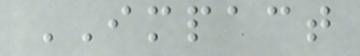IMPACT
